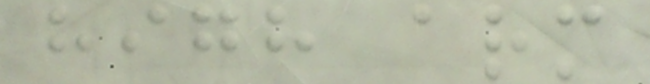high arm
